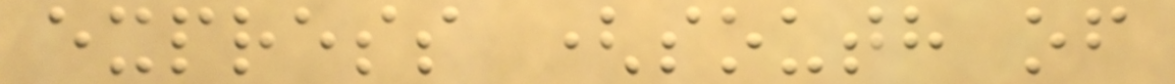express (south of
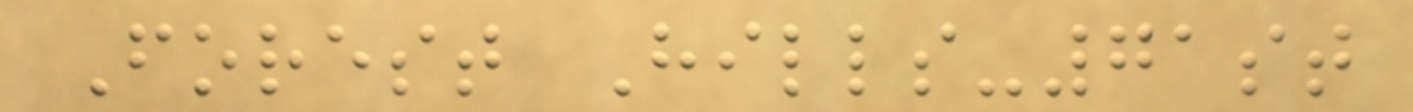Forest Hills-71st
